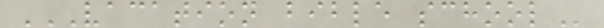VACATION BIBLE SCHOOL
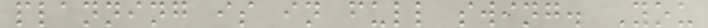planning is in full swing. You
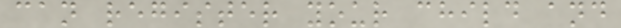can register your child and
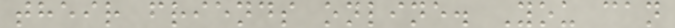their friends online. You can
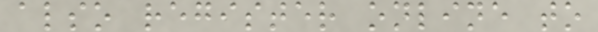also register online to
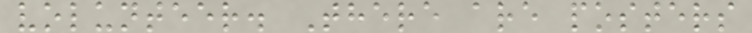volunteer. There are posters
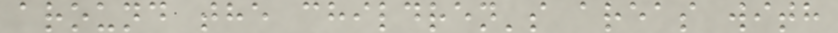around the children's areas with
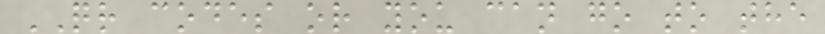QR codes or you can go to the
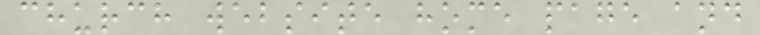church website home page and
